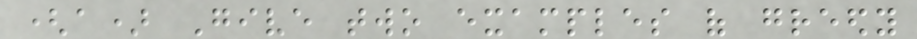(a) Give two examples of greedy
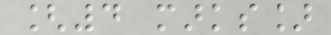[4 marks]
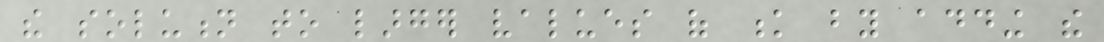the solution to larger values of k by adding the
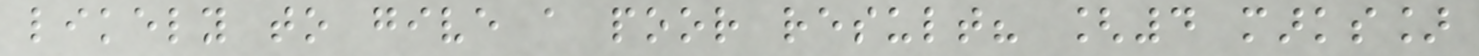likely to give a poor result? [4 marks]
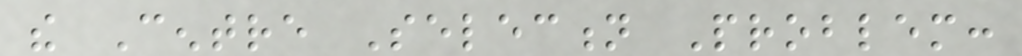the Centre Selection Problem:
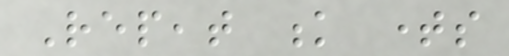Repeat k times
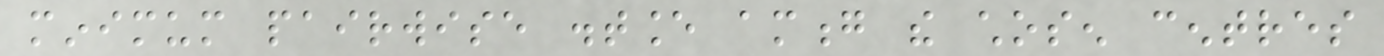minimum pairwise distance among the chosen centres
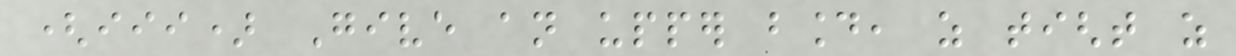(iii) Give an upper bound, as tight as
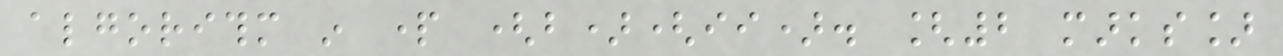algorithm in part (b)(ii). [2 marks]
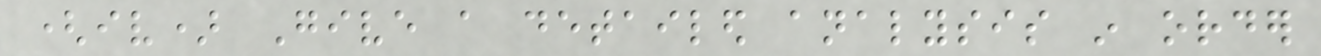(iv) Give a detailed analysis in order
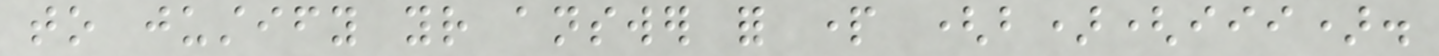to justify your answer for part (b)(iii).
